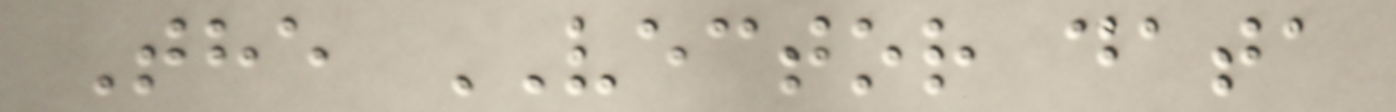The VECTOR data
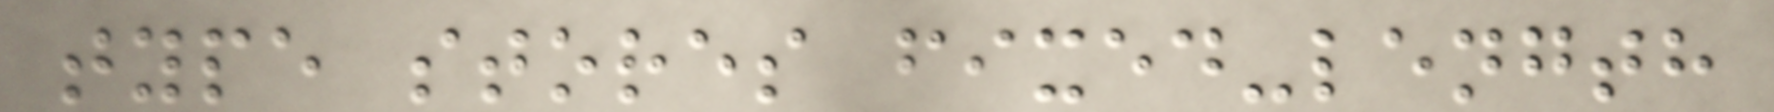type stores fixed-length
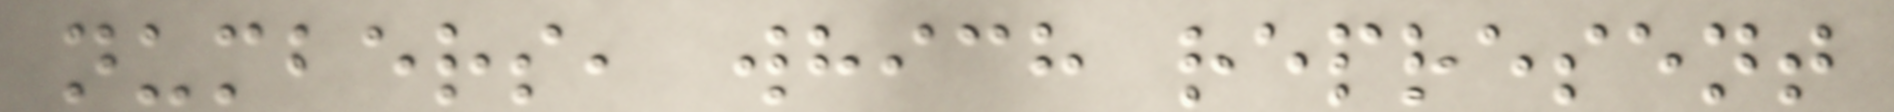numbers, which represent
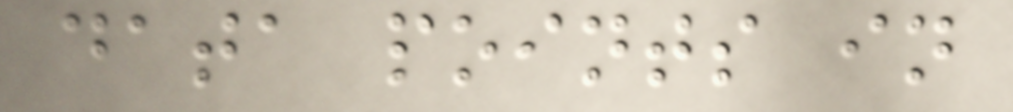data points in
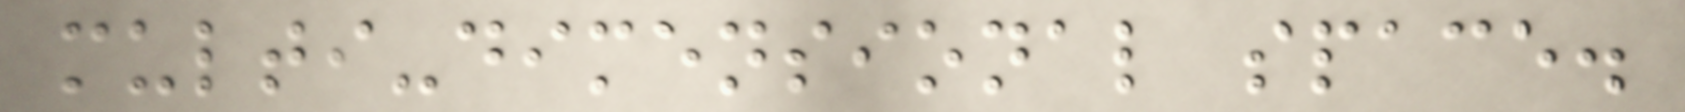multi-dimensional space.
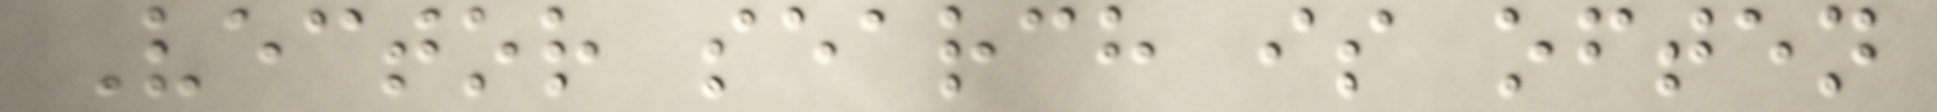Vector search is often
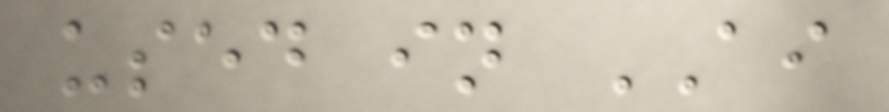used in AI
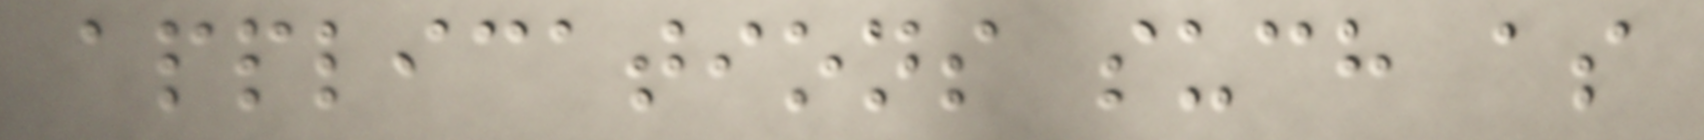applications such as
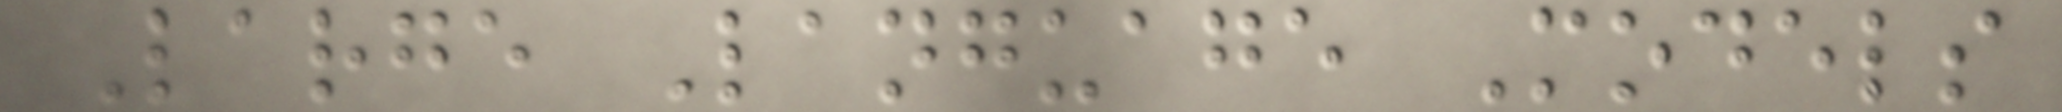Large Language Models
